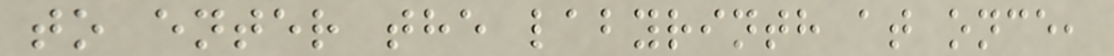to enter the labyrinth at once,
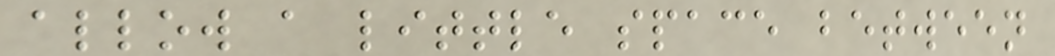allow a little space between
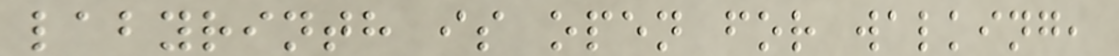labyrinth is open for walking,
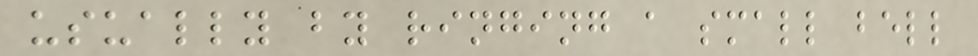usually by ringing a small bell
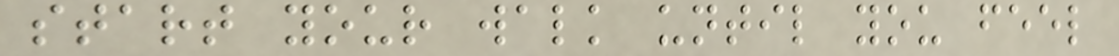start your walk until you feel
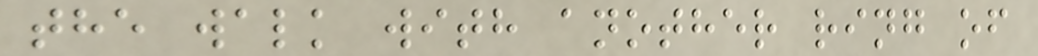the walk with another ring of
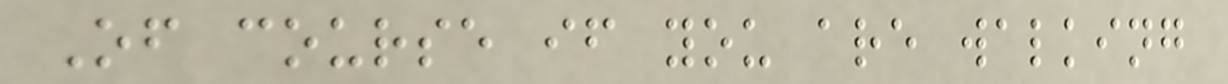Of course if you are walking
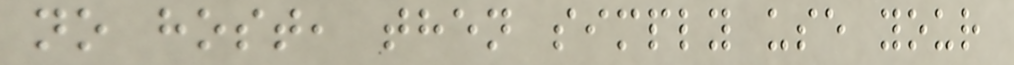no host, then simply use your
